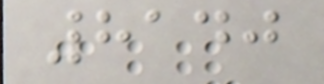8140
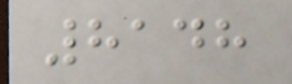8148
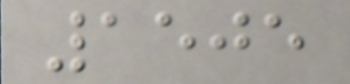1505
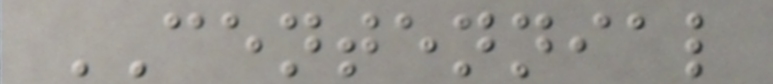CENTENNIAL
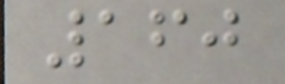160
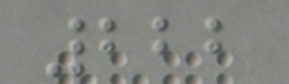222
